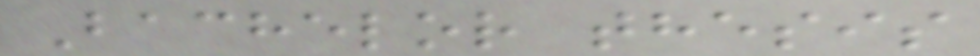Bachelor thesis
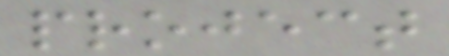project
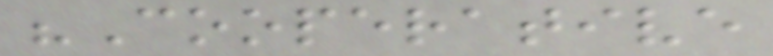"Cooperative
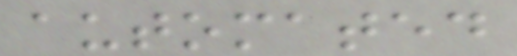automated
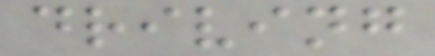driving
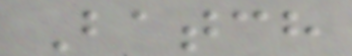Batch
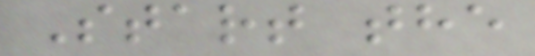Start the
